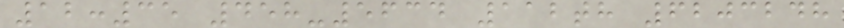12:35 458-5634 112th 6203248
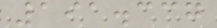191.337
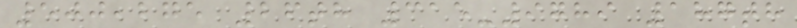500,275 26th 315-9789 187th
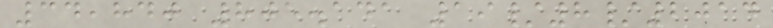34,840 805.141 19/8/2014
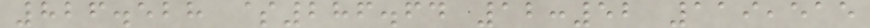826.528 $286.64 12:52 119,515
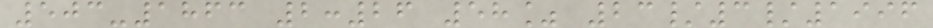503-1863 2:26 58% 23/3/1996
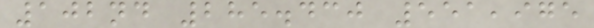102nd 285.430 551,975
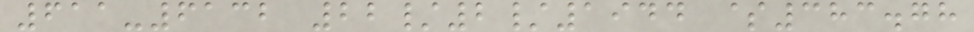611-6132 22/2/1944 $383.78
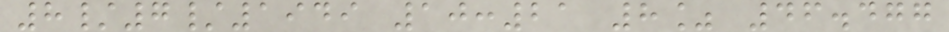8/7/1949 10:21 8% 46.477
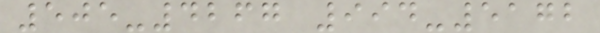505-4267 994-5172
